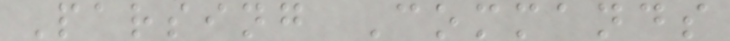Parsing Commands
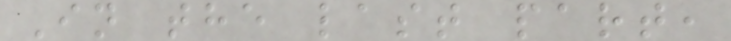In the last part,
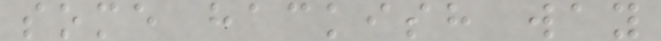some hackish way
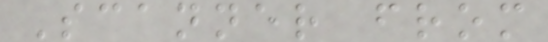Scanner from
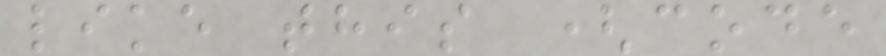like this (code
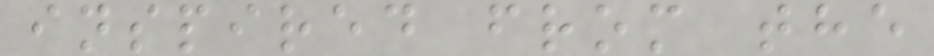inspired from the
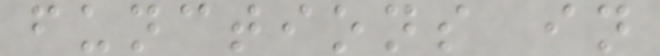functions in
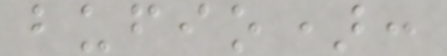bufio):
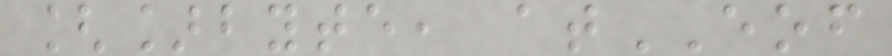[]byte, atEOF
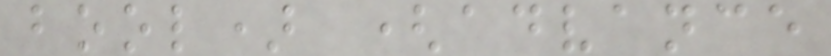bool) (advance
